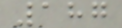187
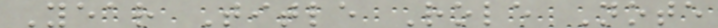Year Title Role Note
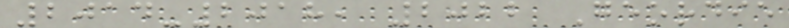2014-2018, 2022 Geordie
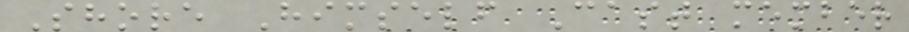Shore Himself Cast member
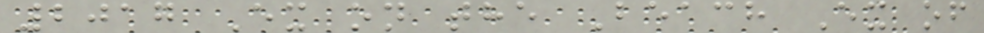2017 Ex on the Beach Ex of
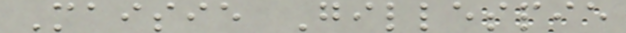Maisie Gillespie
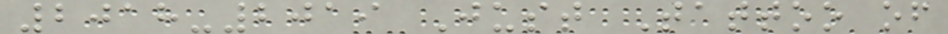2018-2019 Just Tattoo of
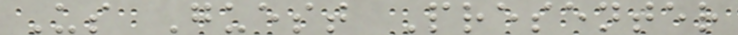Us Guest Presenter
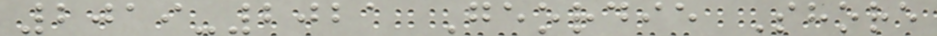2019-2021 Geordie Shore
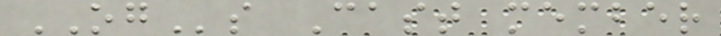OGs Cast member
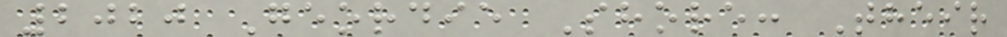2020 Geordie Shore: Their
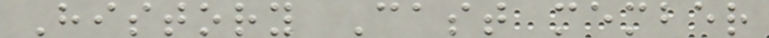History Cast member
